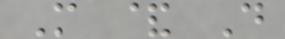M & D
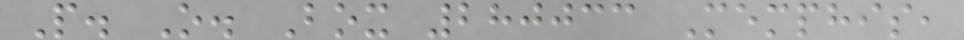P. O. Box 280033 Memphis,
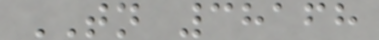TN 38168
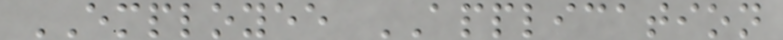EMPLOYEE APPLICATION
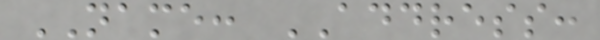NAME: ADDRESS:
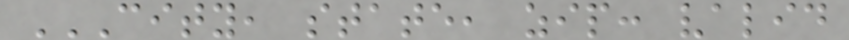CITY, STATE, ZIP: VALID
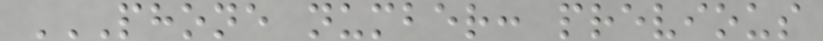PHONE NUMBER: PREVIOUS
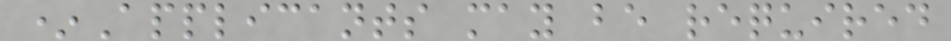*Applicants may be required
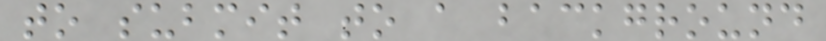to submit to a background
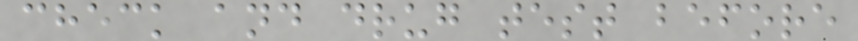check and drug test before
